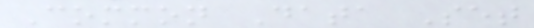Common Data Set
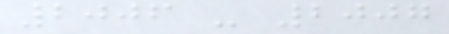2006 - 2007
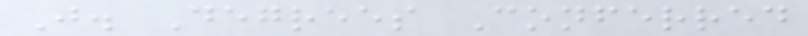J. Degrees Conferred
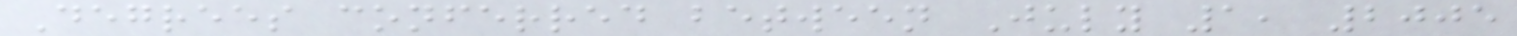Degrees conferred between July 1, 2005
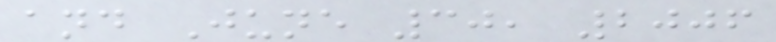and June 30, 2006
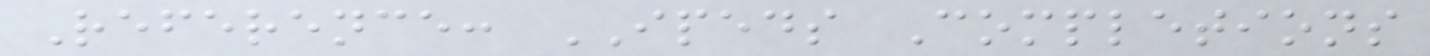Reference: IPEDS Completions
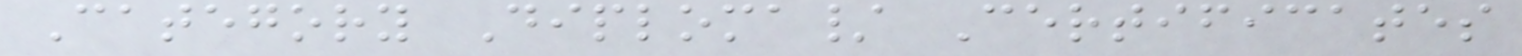Category Diploma/ Certificates
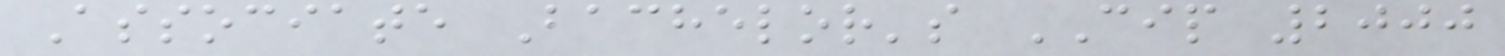Associate Bachelor's CIP 2000
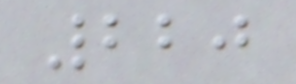220
